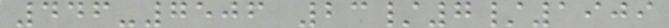446-7506 23/7/1909
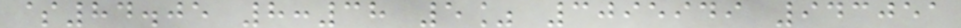$84.05 8:38 5% 3095949 943051
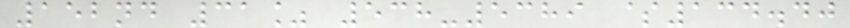152nd 31% 538-5389 $134.40
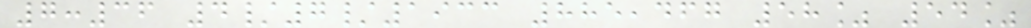7:36 4/7/1933 885,467 58% 54%
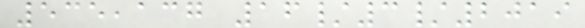535,137 16/3/2019
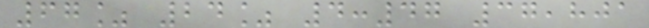67% 24% 4:47 37,801
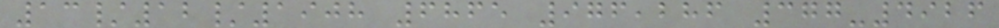13/12/1908 6865 976,286 377-4926
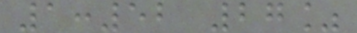1:52 27%
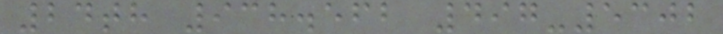24th 938.562 497-5302
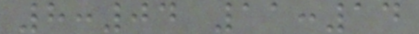8:04 11:14
